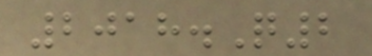2018.Q2
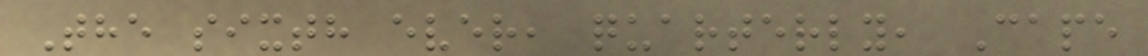The sixth ever, quarterly, Cape
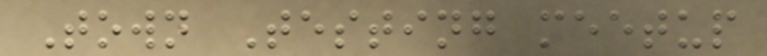Town Testing meetup
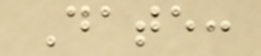Date:
